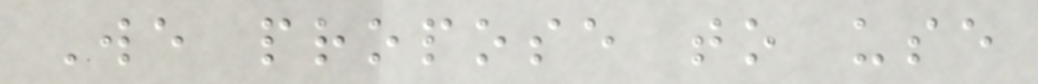We propose to use
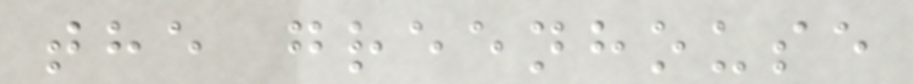the greenhouse
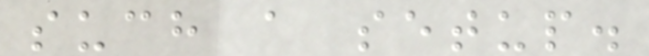such a setup.
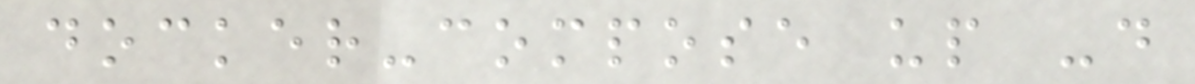docker-compose up -d
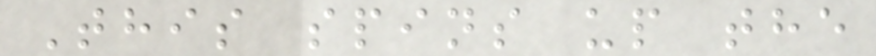This spins up the
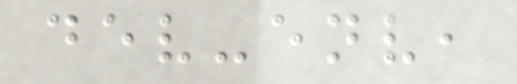dev-env,
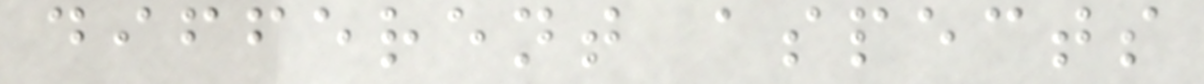different aspects
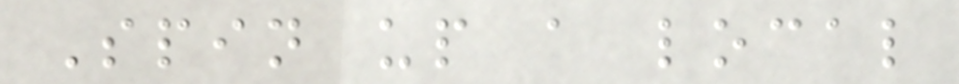Spin up a local
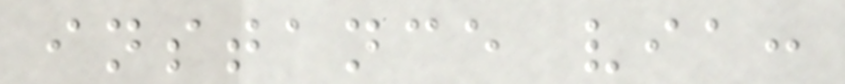instance via:
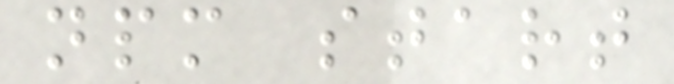npm start
